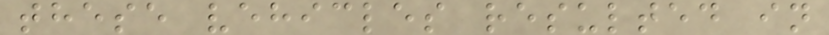these vehicles resulted in
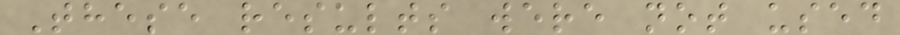These results were not used
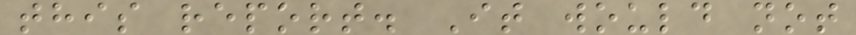this report. It would not
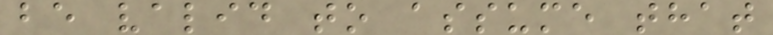be valid to assume that
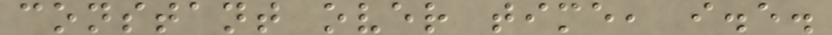constant over time, i.e.
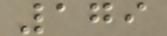179
